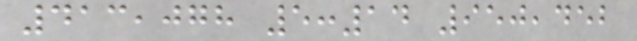413,078 5:14 950,452
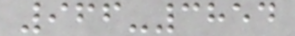966-3854
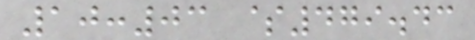10:03 $479.43
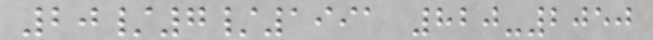20/7/1991 820-2050
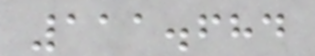111.684
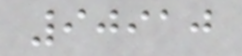90910
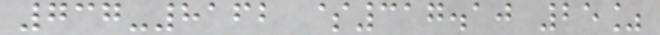737-8162 $317.10 25%
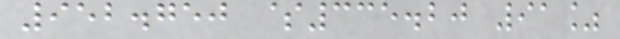952.750 $335.20 91%
